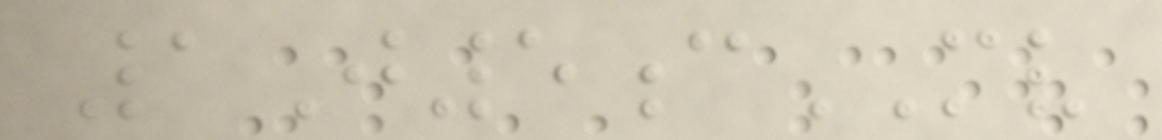1J5cMV
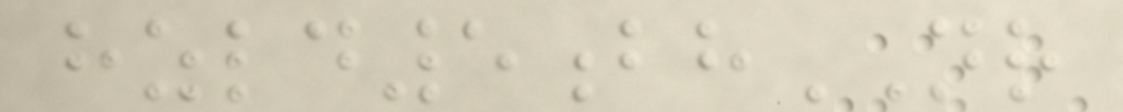hzld5bhNR
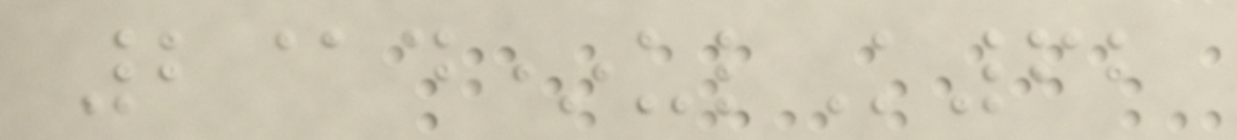2@d*ulK62
